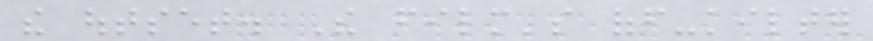the outset. The film's off-kilter
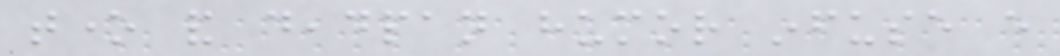tone and deadpan humor infuse every
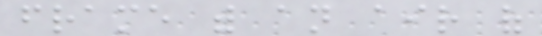frame with an air of
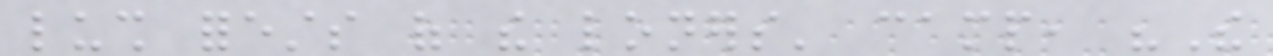lush forests of the loners' camp, "The
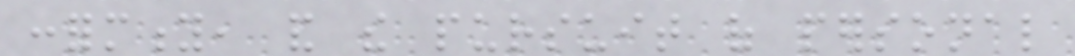conformity, and the pursuit of personal
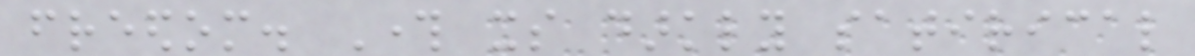freedom. Through its darkly satirical
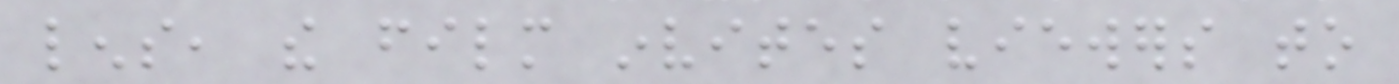lens, the film invites viewers to
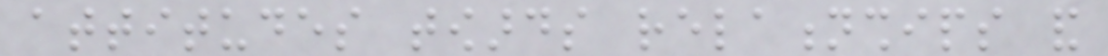attitudes towards relationships and
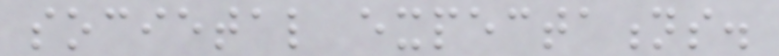societal expectations.
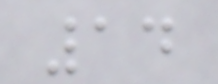14
